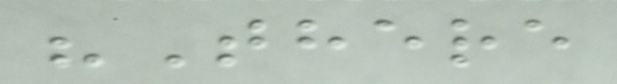"There
